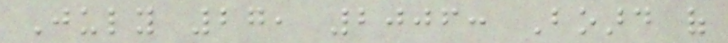July 27, 2006: Board of
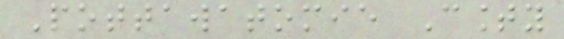Pottawatomie County
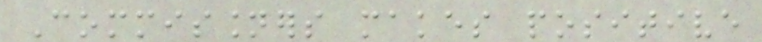Commissioners makes positive
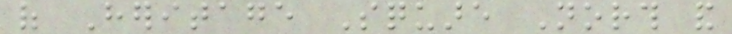of Heritage Square North and
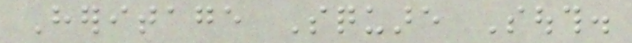Heritage Square South.
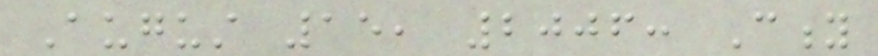August 15, 2006: City
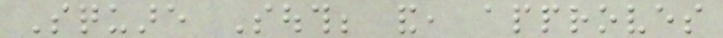Square South; and, approves
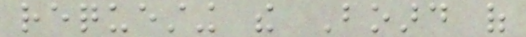requesting the Board of
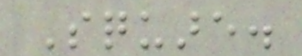Square.
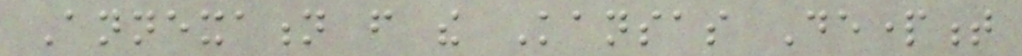Annexation from the Kansas Department
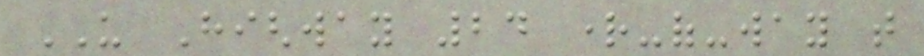US Highway 24 right-of-way that
